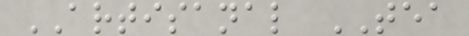ARTISANAL TEA
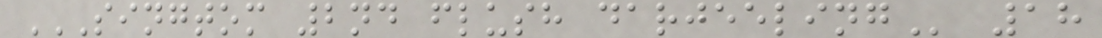SINGTOM 2ND FLUSH DARJEELING 18
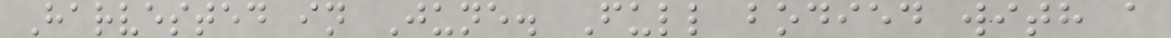Harvested in June. Full bodied with a
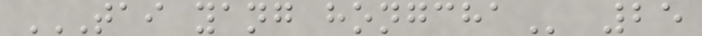TAI YANG HONGCHA 25
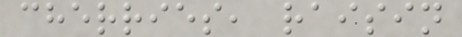cherries, raisin
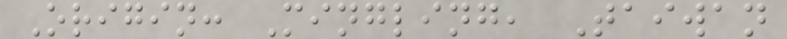Origin: Mingling, Taiwan
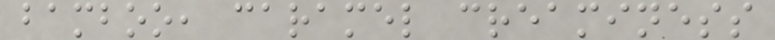bamboo, caramel creaminess
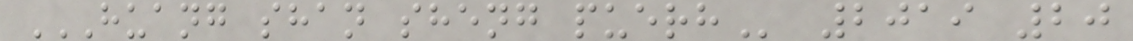HUANG SHAN SHENG PUERH 2019 20
